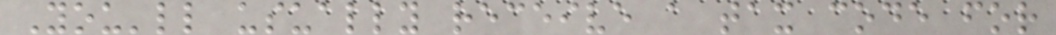You'll usually receive a tax code for
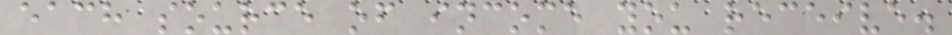each source of income you receive.
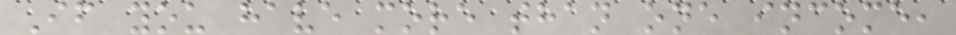If you have more than one income,
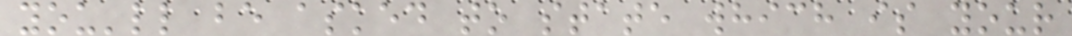you'll be asked to state which is your
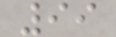99
